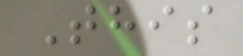This
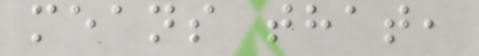means that,
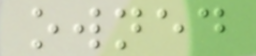owned
